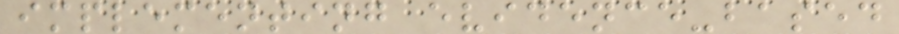implementing evidence-based
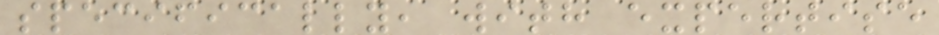specifically, with expertise
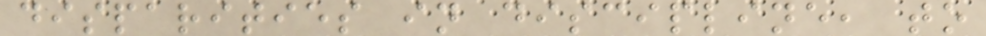disparities in discipline, to
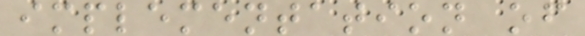implementation of
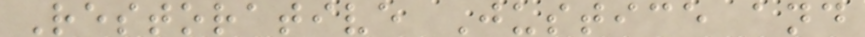Restorative Justice and
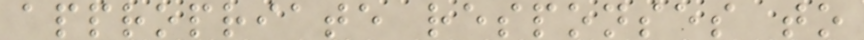appropriate responses to
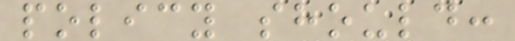policy should:
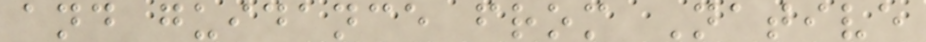and guidance from Native
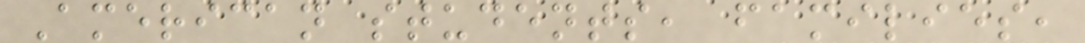American students, families,
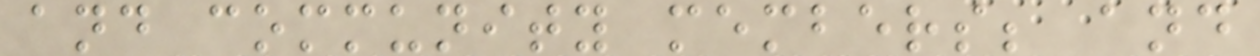and community members; and
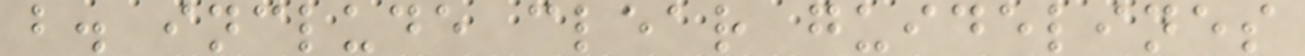b. include clear guidelines
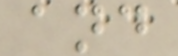and
